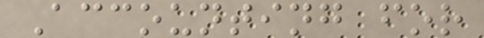Accounting for
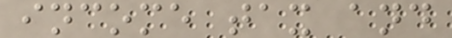income tax and
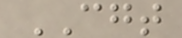CGT
